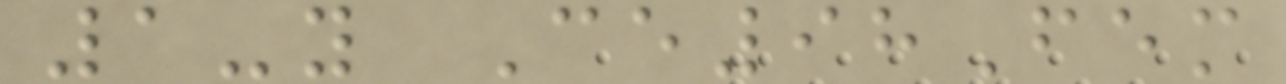1-y Ce98Fem
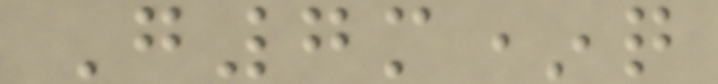G7m*q
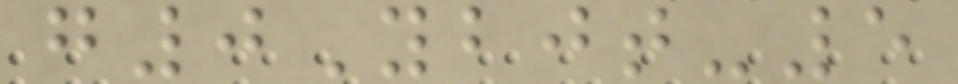g0Ybjt-5
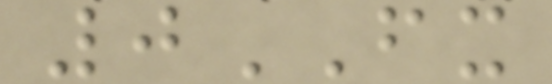0FX
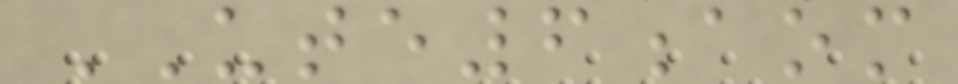UTE6aom
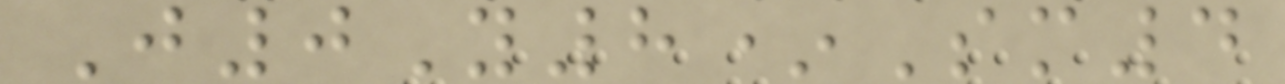J0Y8*Sm4
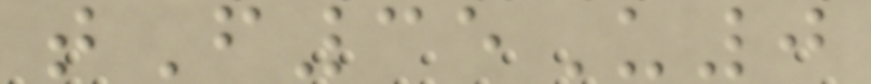tF35U0
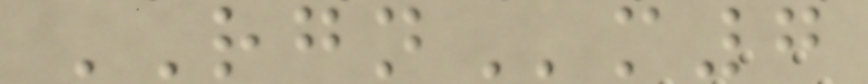RGNm7
